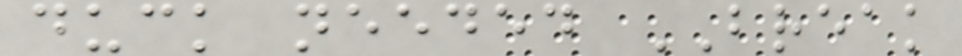duck needed BREAK
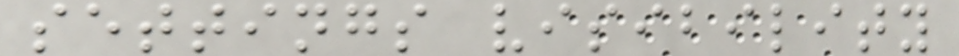settings visibility
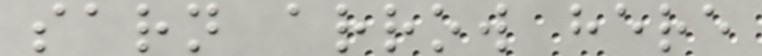sarn arrow here
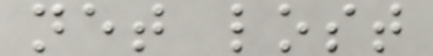net lost
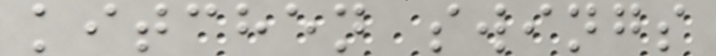kitchen swings
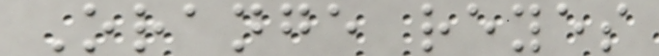Orange reyes
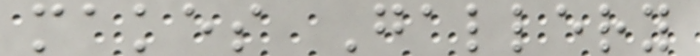makes Gallery
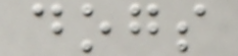dogs
